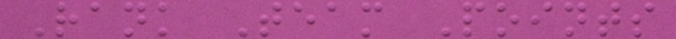Rank Team Points
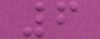6
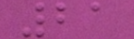21
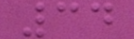34
